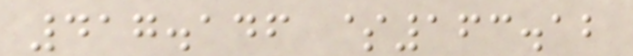417.146 $163.12
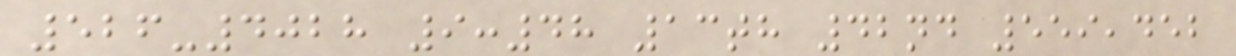526-4028 9:48 13th 42nd 559,452
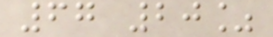67 20%
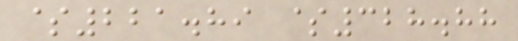$221.89 $328.88
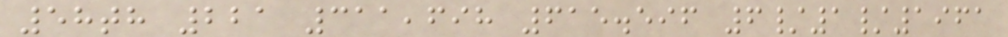58th 221 311,698 615.596 6/1/1961
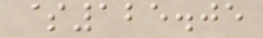$125.05
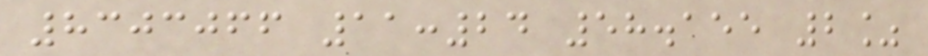8303066 11:24 58.155 2%
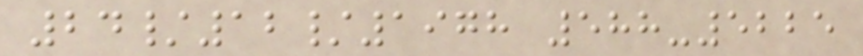24/12/1978 588-5225
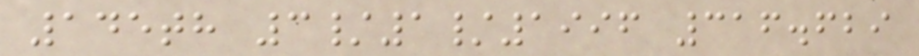145th 3/1/1996 316.629
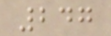247
